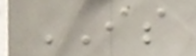IS
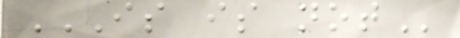IS IS NOT
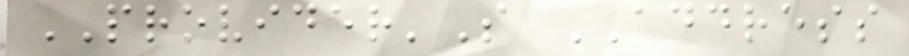PROVIDER'S ADDRESS
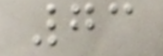73
